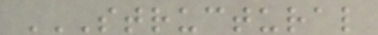STRUCTURAL
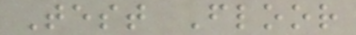Test Floor
